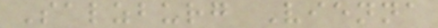Salzburg Vienna
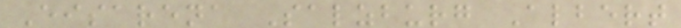Eisarena Salzburg Albert
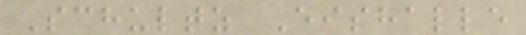Schultz Eishalle
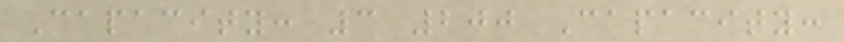Capacity: 3 200 Capacity:
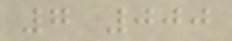7 000
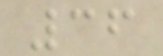36
